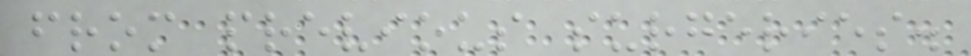from previous surgeries.
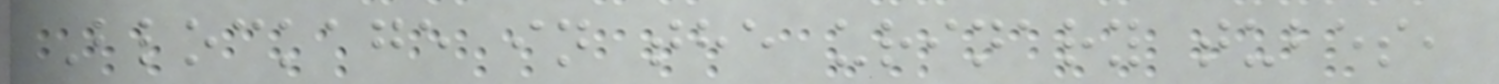Blockage in the urinary tubes,
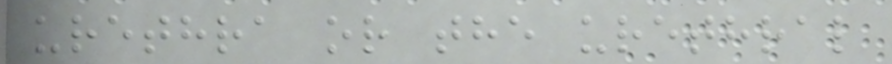urethra or the urethral
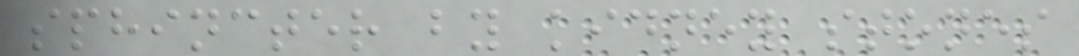sphincter by kidney stones
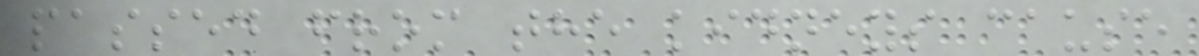passed from the kidneys cause
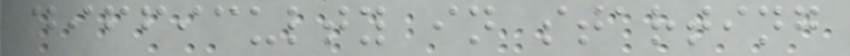difficulty in starting
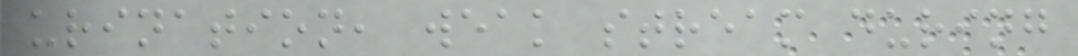urination, weak stream during
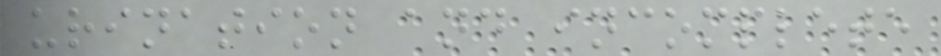urination and incomplete
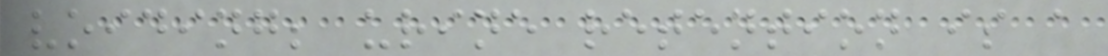voiding; urine retention is a
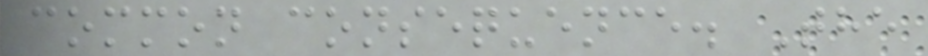common consequence. The
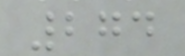274
